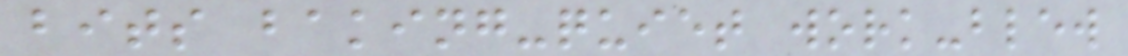bits baking-quiet work-blew
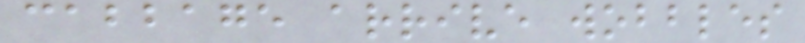cabbage arrive wobbles
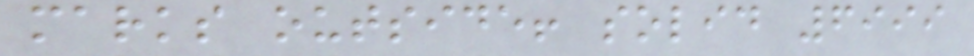marks outside! solid 6999
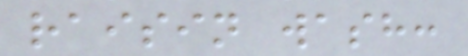raisin wash:
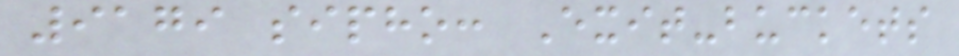9179 sipho: Exit-buckets
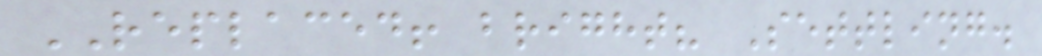REPLACED! bright? Settling.
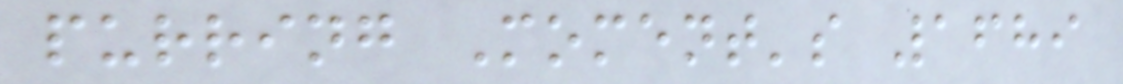purring Moment's 1689
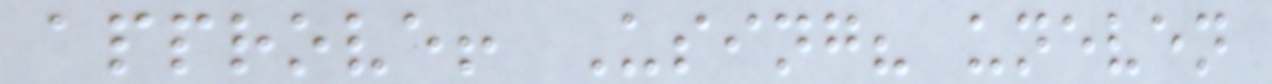approve! Using? uneven
